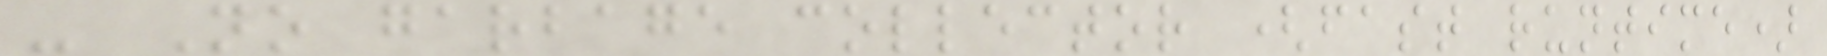- No garbage collector (fast runtime)
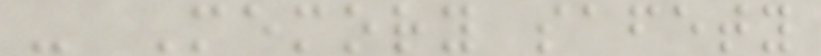- Memory safety
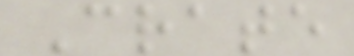Crate
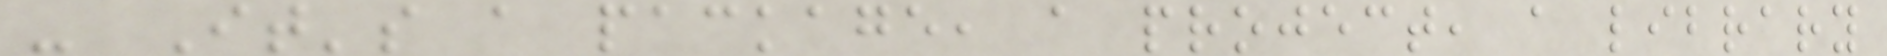- It's a package, a project, a library
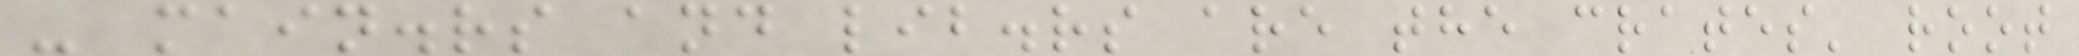- main.rs and lib.rs are the crates' root
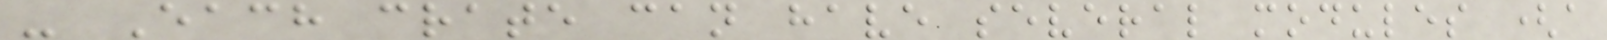- Each crate can have several modules (a
